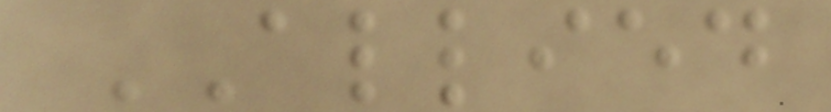ALLIED
